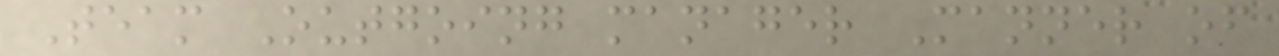Team Outgoing manager Manner of
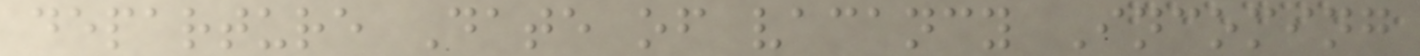departure Date of vacancy Incoming
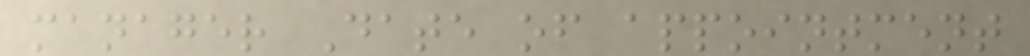manager Date of appointment
